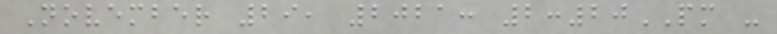November 29, 2021: 2:20PM -
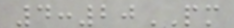4:20PM
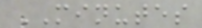MINUTES
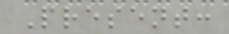Present:
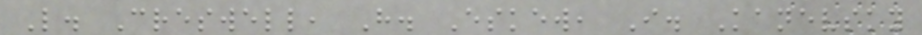L. Creswell, H. Eskew, I. Kanevsky
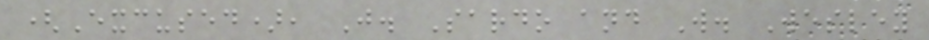(Excused), J. Sardo and W. Wesley
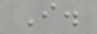I.
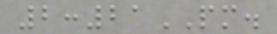2:21PM.
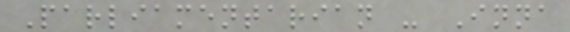Parliamentarian - Inna
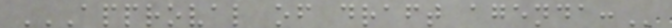APPROVAL OF DRAFT AGENDA:
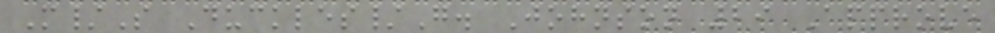M/S Duckles/G. Johnson 29 Approve
